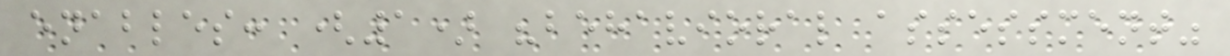enables: (1) "behavioral assessment"
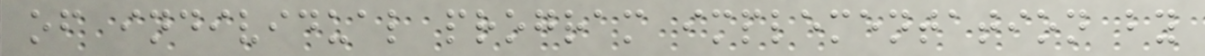of individual program implementation by
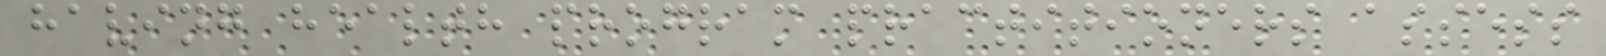having health program practitioners assess
